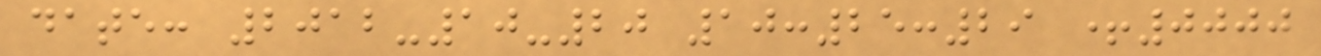date: 2012-10-20 10:25:29 +0000
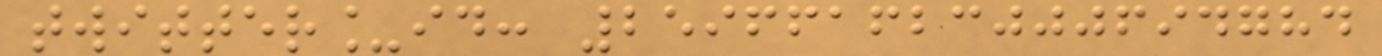twitter_id: 259661623000694784
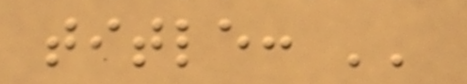title: ''
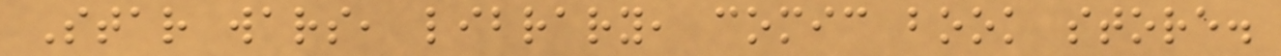Star wars, library, comic book store.
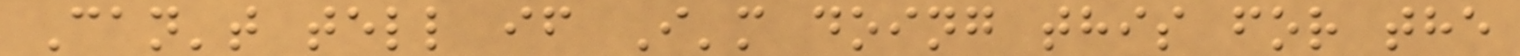Can't tell if I'm doing this for the
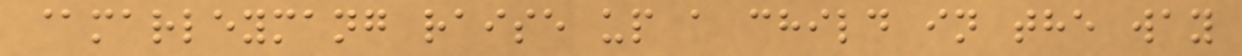@marleymang raise up a child in the way
